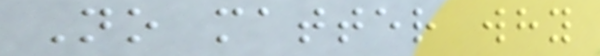No matter why
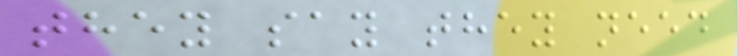they say they need
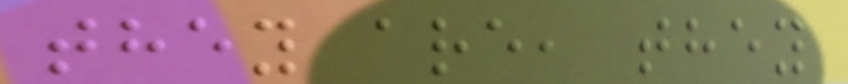they are, they
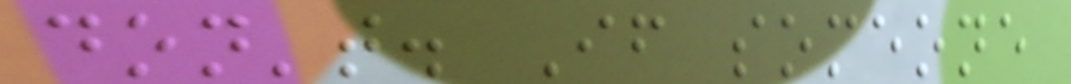don't. If someone
